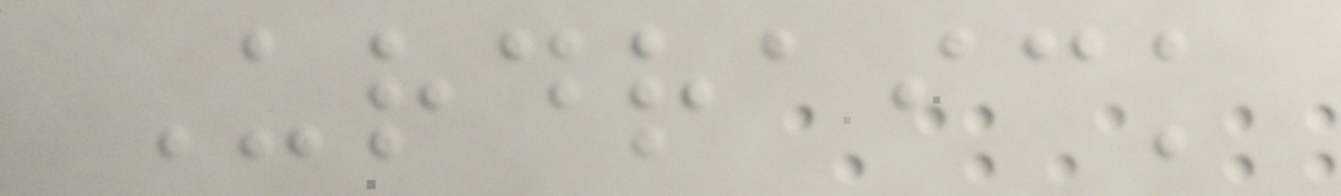Urdraick
